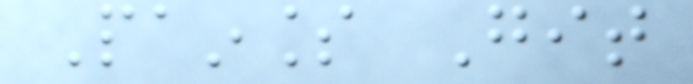Painless Git
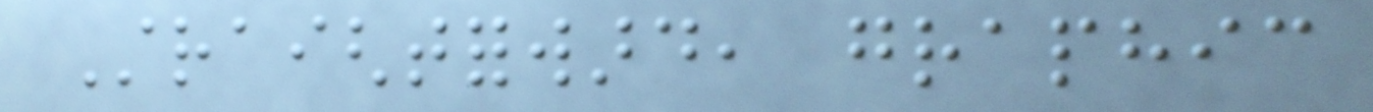Straightforward, graphic
